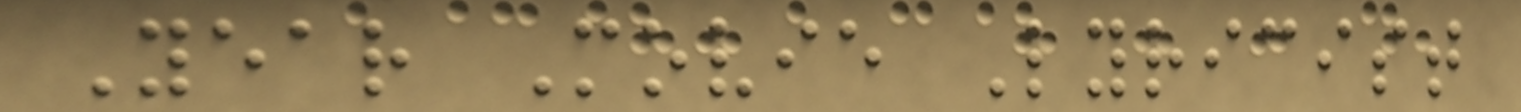Year Movie Lyricist
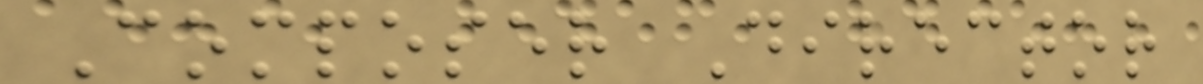Composer Director
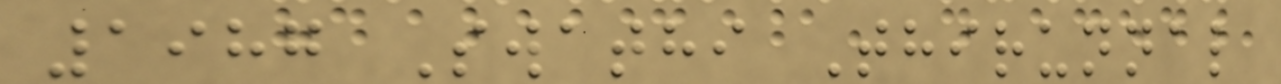1987 Swathi Thirunnal
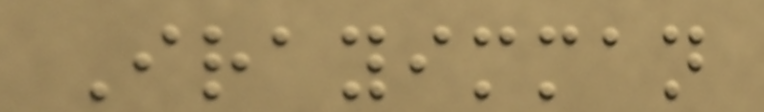Irayimman
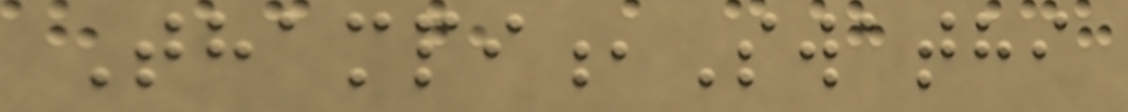Thampi,Swathi
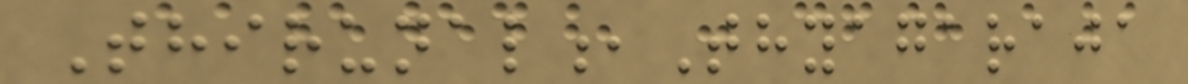Thirunal,Thyagaraja
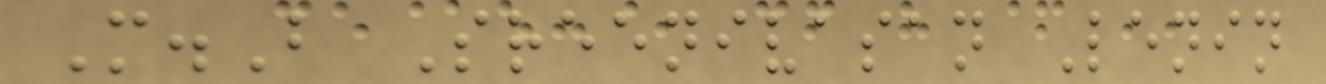M.B Sreenivasan Lenin
